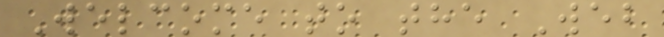Welcome to the Web
